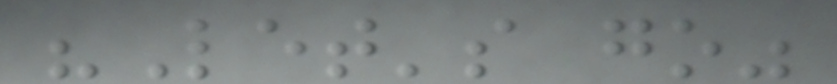"Let's go"
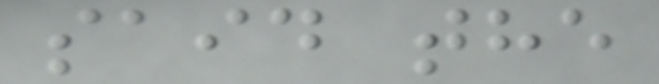said the
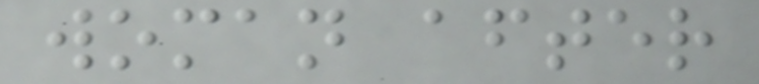woman after
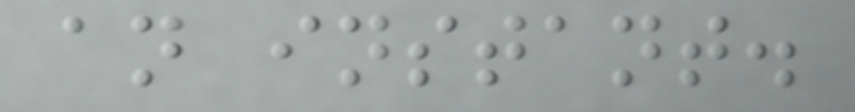an instant.
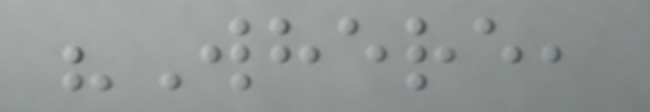"Where,
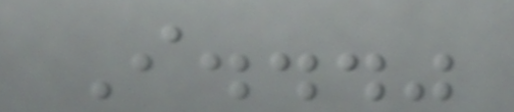I..."
